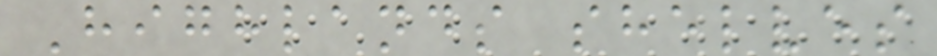Highlands shelves
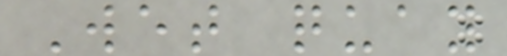Wet quay
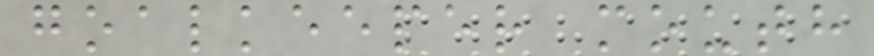goalkeeper mouth
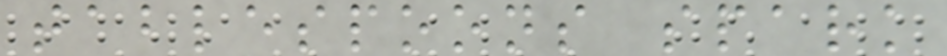tablespoons spark
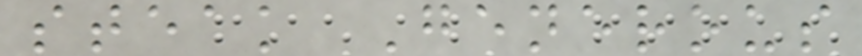steak Generous
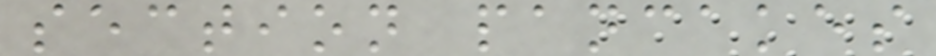section pancakes
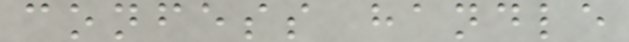confess handle
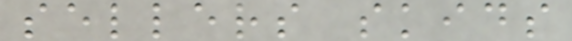sellers skids
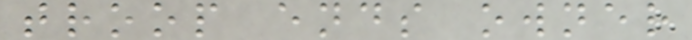troop ends owner
